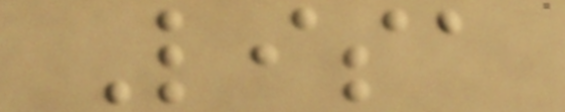Lisa
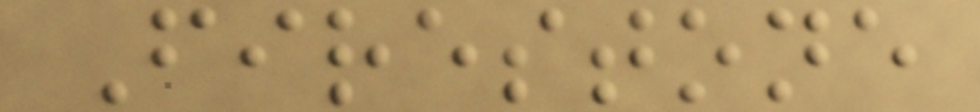Firestone
